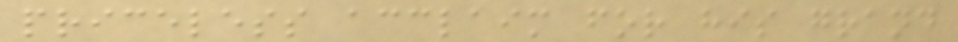priceless acclaim for his grand
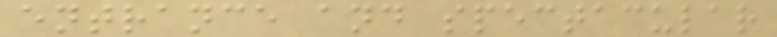entrance and spectacular
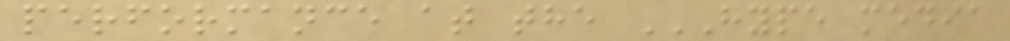performance at the HYPE MEDIA
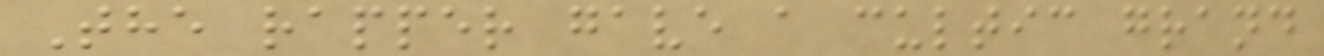The rapper gave a cultic grand
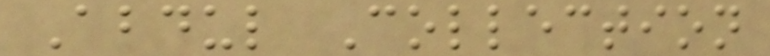Abdul Collection
